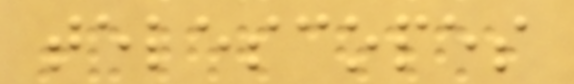telescopes
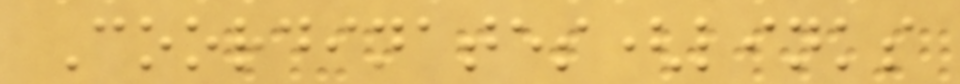Coordinates(links
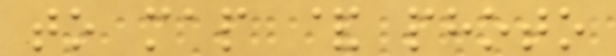to map & photo
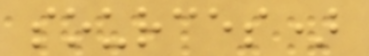sources)
